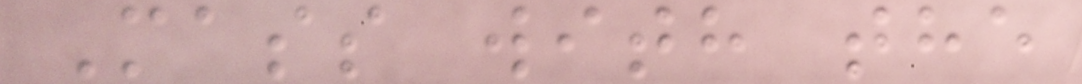Mass with the
